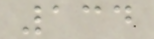134
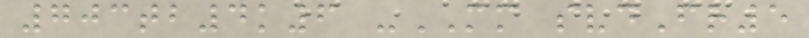703tb4k6 -MM svdFr5
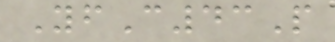YfC43P
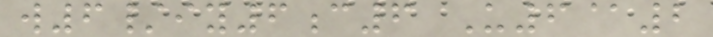w6/iy6c6 U6@2
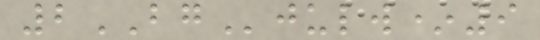2BGjulw*9
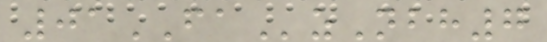01FAzNbh7
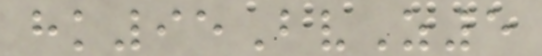hk95BvZ5
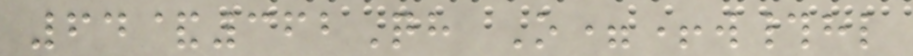64&362Qh O=+w#hl
